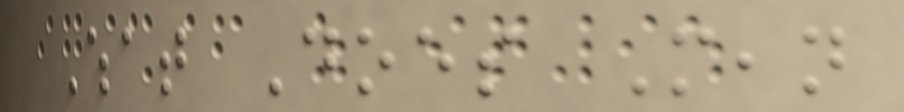What Does Mean
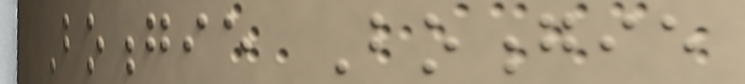Boongie Boongie
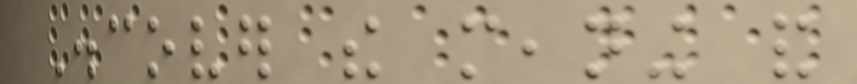Discover the meaning and
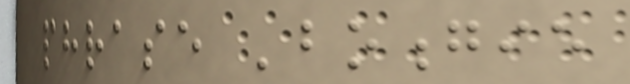phrase 'boongie
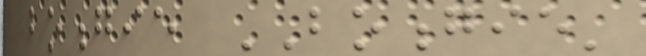boongie BOONGIE'
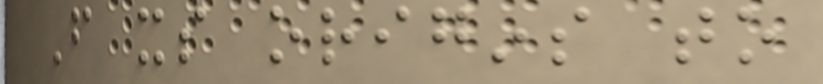From its origins to
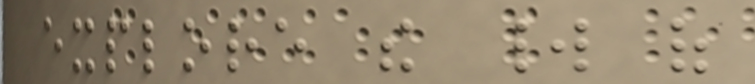explore the world of
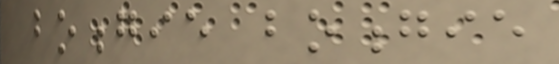boongie boongie
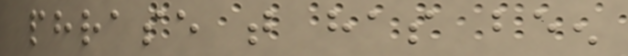phrase that has been
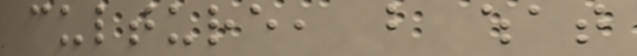culture, but what
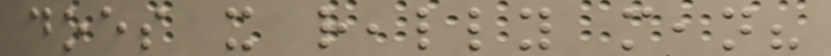does it really mean?
